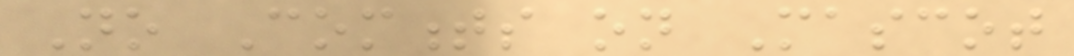No Comments on Mascot
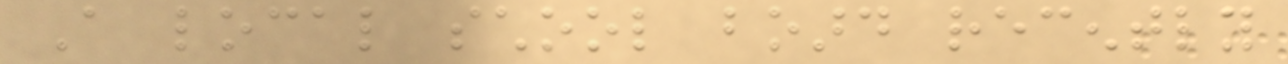A local school board recently
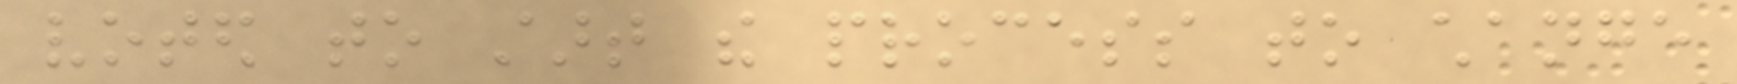voted to start the process to change
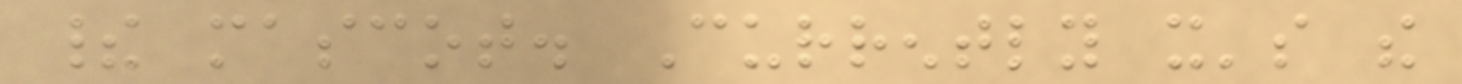their mascot. Currently it's the
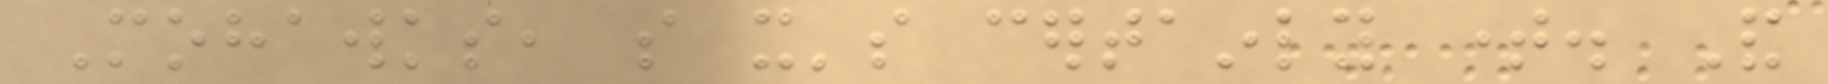Mohawks, so it's certainly time. And
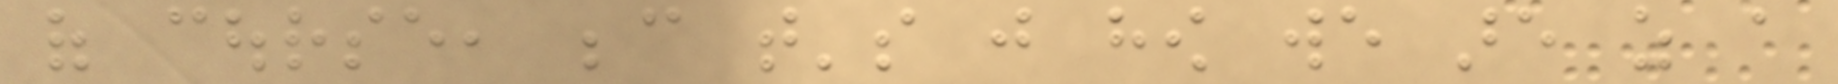of course, because that's just how we are as a
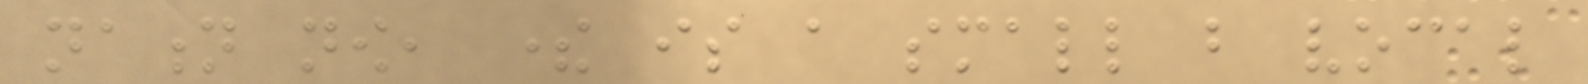nation now, there is a small but vocal
